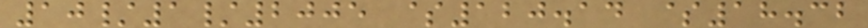10/1/2005 $120.14 $18.32
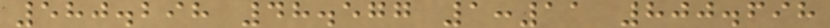580.298 48.577 1:11 800.698
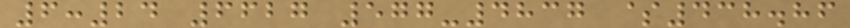6:24 6627 577-4837 $438.86
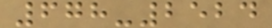678-2524
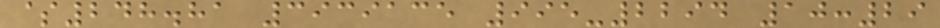$248.81 3939135 995-2294 10:29
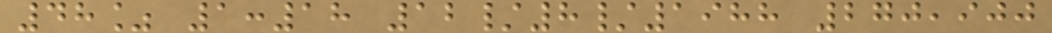48% 1:18 12/8/1988 270,900
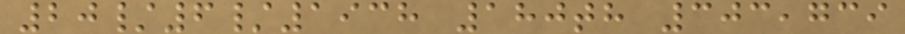20/6/1938 180th 303,739
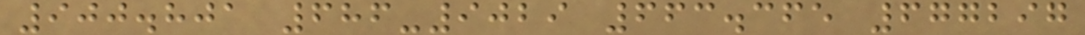900.801 686-9029 663.365 677297
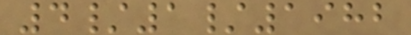4/1/1982
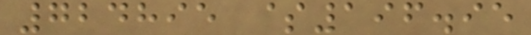724895 $196.95
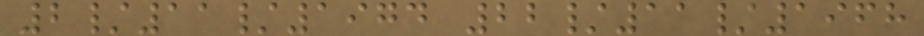2/11/1974 22/11/1968
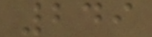249
